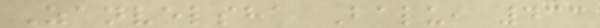Zanvelsha Balu, 433
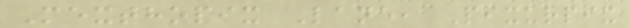Mexthopix Lane, Pixurpix
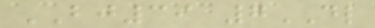BJ39 7DL
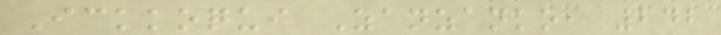Ickkoqui Zanzanko, 242
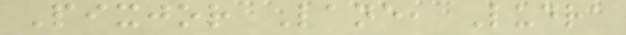Pixjor Lane, Ludra
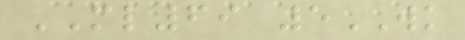ML69 5WK
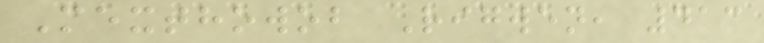Mexthowob Rigwen, 413
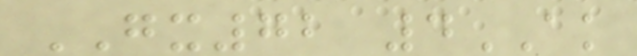GX72 4AK
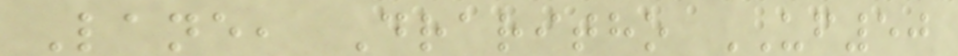Lane, Draritho UF50
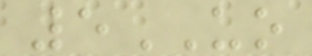5UO
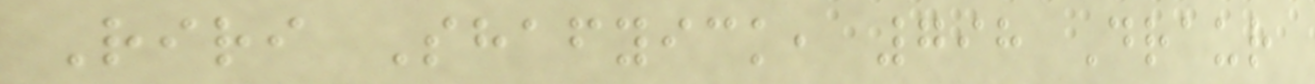Riri Shafyick, 798 Draur
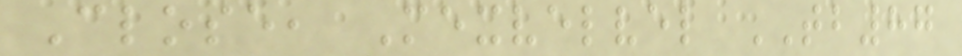Close, Mexvelvel TB87
